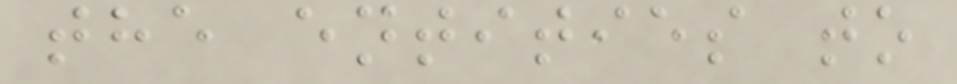the entities to
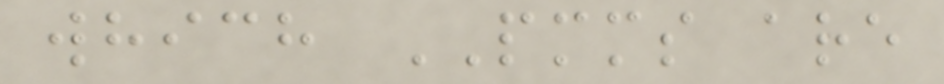which PMMS are
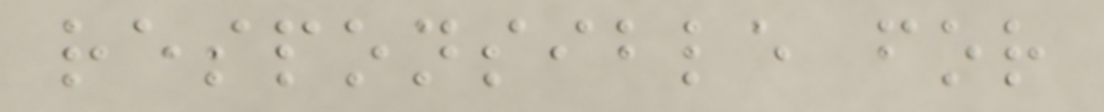responsible for
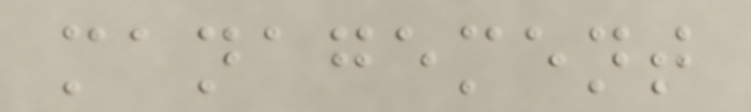management
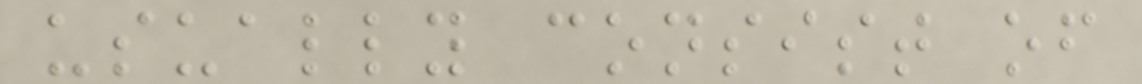usually consist of
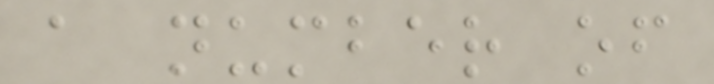a number of
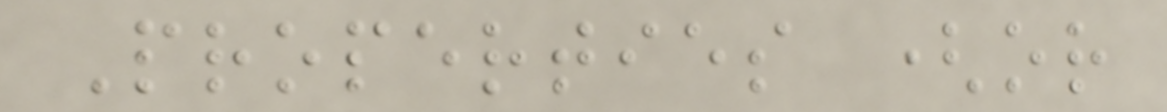Properties (or
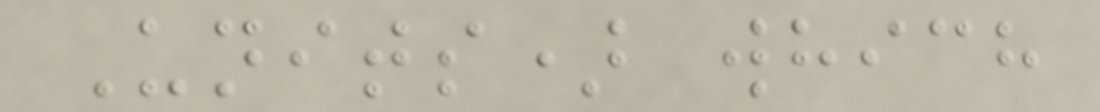Units) which
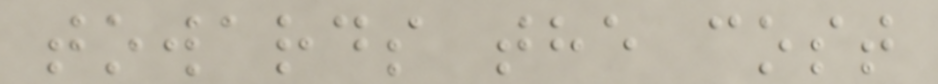towards the cost
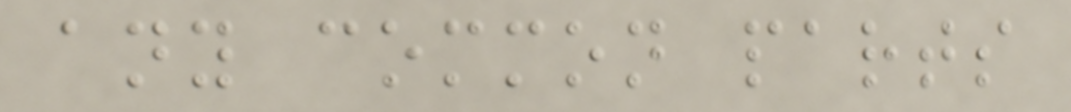any common parts
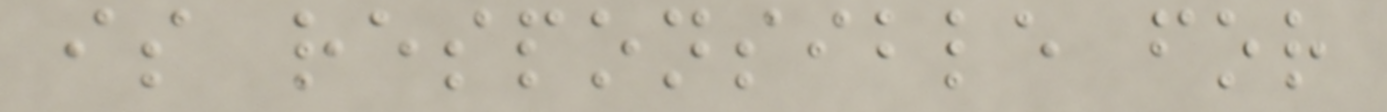is responsible for
